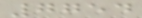7754
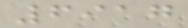6917
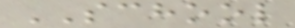SCHOOL
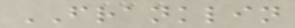FRANKLIN
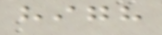high
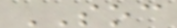SOC
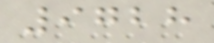9728
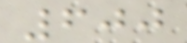600
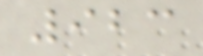923
